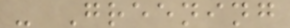- Greening
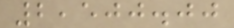2,500.00
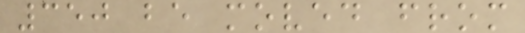350 be moved from
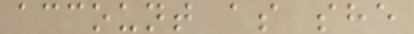account as she
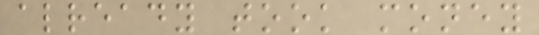already took money
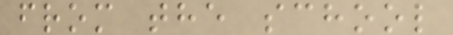from the school
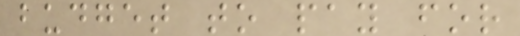budget to pay for
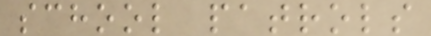school patrols
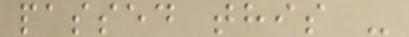passed this -
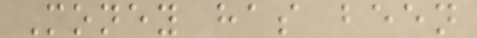Money has been
